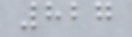827
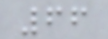66
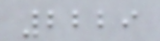2229
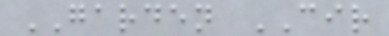GARDEN CIR
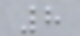8
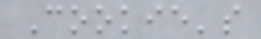Cookie's
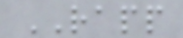RAPP
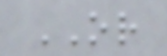OR
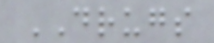DRUGS
